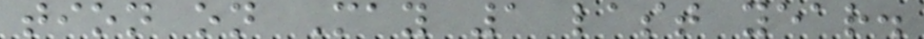tion on May 1 last year.
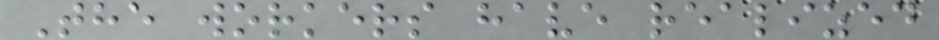The workers have realized
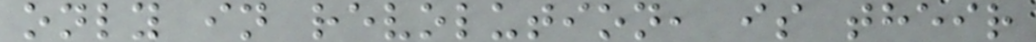only in revolution, is their
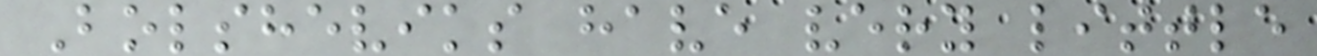Bolsheviks have very little
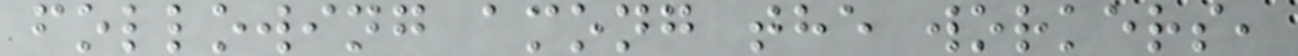following among the workers,
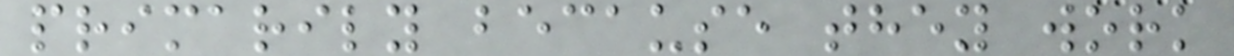primarily because they work
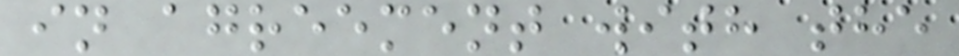in agreement with the
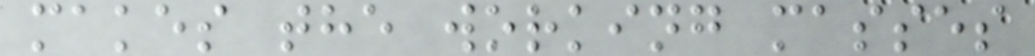makes the working masses
